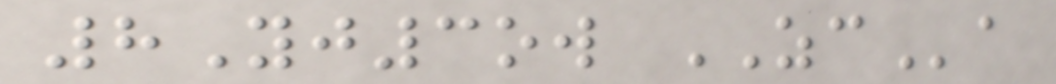8Yj3ow ZCa
